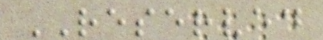RESERVED
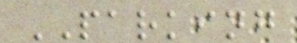PARKING
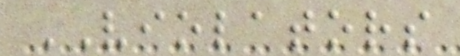VIOLATORS
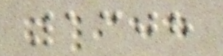1308
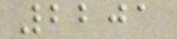2201
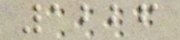1226
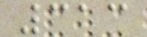313
